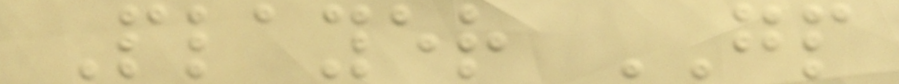Player GP
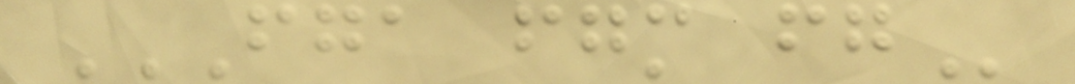FGA FGM FG
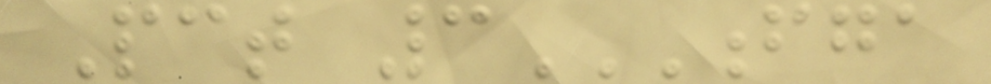Pct 3FGA
